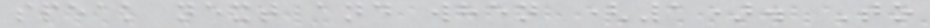speak next and when (1). To
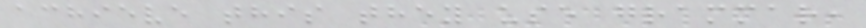achieve this they use grammar,
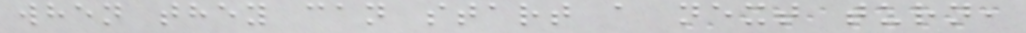when they can start a next turn,
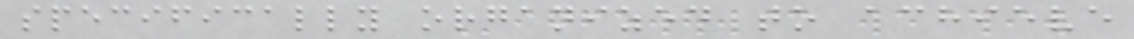specifically organized to achieve
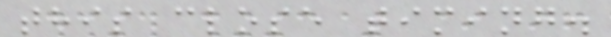this close timing.
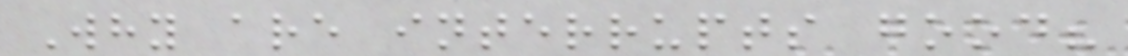Why are interrupts good?
